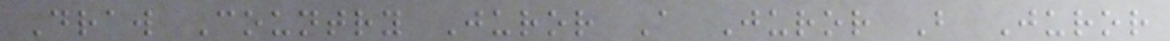Draw Country Juror A Juror B Juror
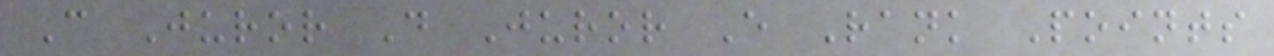C Juror D Juror E Rank Points
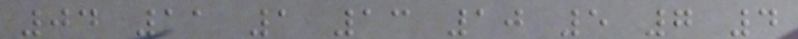04 11 1 13 10 5 7 4
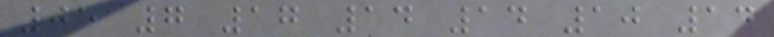05 7 17 14 14 10 14
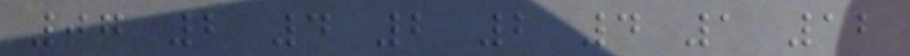07 2 4 2 2 4 1 12
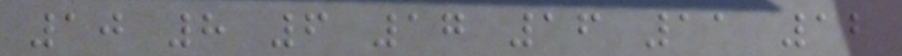10 8 6 17 16 11 12
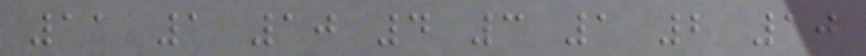11 1 10 4 3 1 2 10
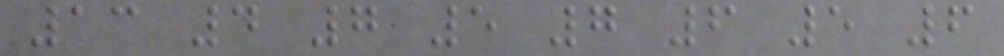13 4 7 5 7 6 5 6
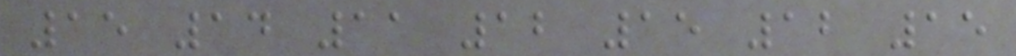15 14 11 12 15 12 15
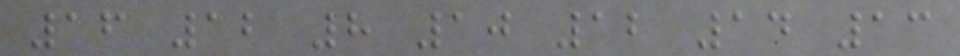16 12 8 10 12 14 13
